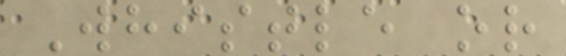Whistle or
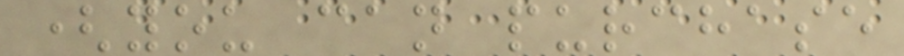(you can purchase
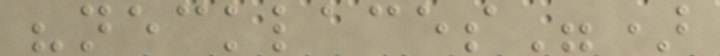"necklaces")
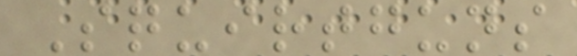Squirtguns
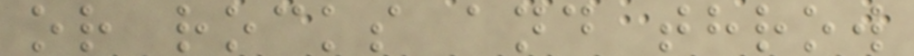or rocks and throw
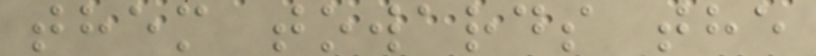them towards the
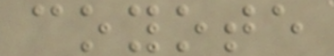coyote
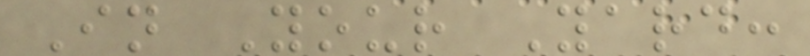In Your Yard:
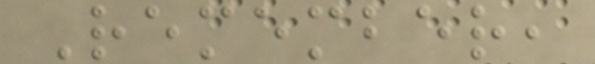Remember,
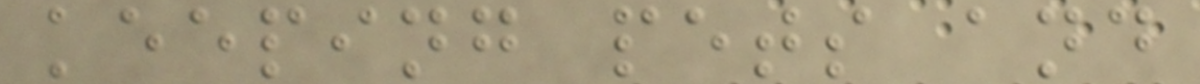keeping pets and
